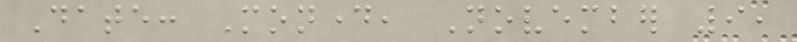Date: Monday, November 9,
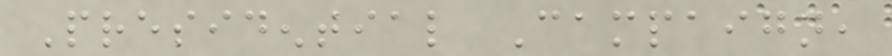Presidential Campaign,
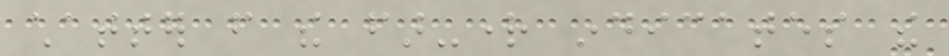chatter from the far-right indicates the
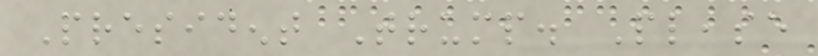President Trump. Please
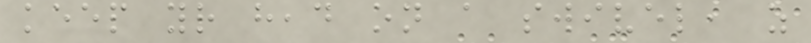keep your head on a swivel, as
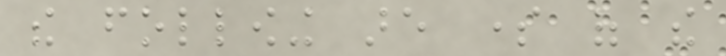the following are some of the
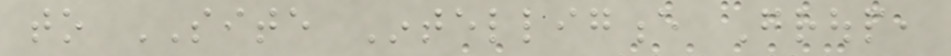to SITE Intelligence Group,
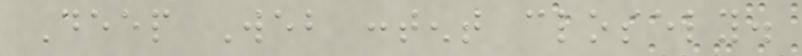Deep Web content closely.
